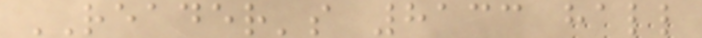READER's 8133 hall
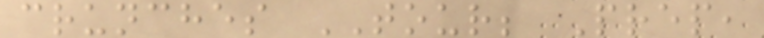crunches TOUR; Prep,
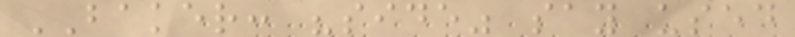BAKER: "side" say used
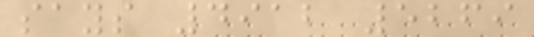says 4912 5269
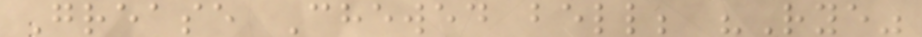Grease Chewed bell; "Rye"
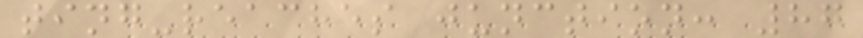ting-reaches junction: 87
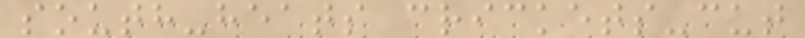south-heats crickets-cut
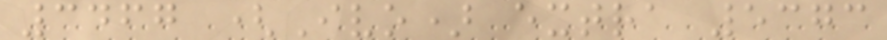3467 (Ivo) extra 5373
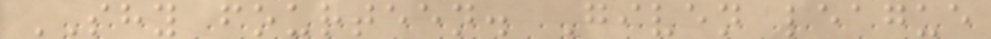SHY fourteen. Given league
